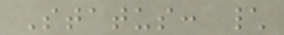Status: \
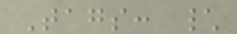Tags: \
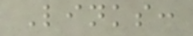Links:
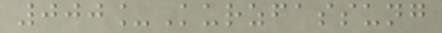000_Kurzfassung
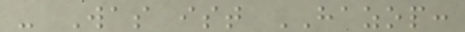- Was ist HAZOP:
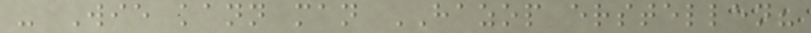- Wie kann man HAZOP erstellen?
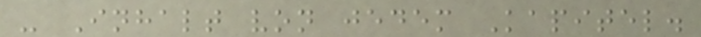- Inhalt von jedem Kapitel.
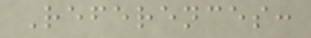References:
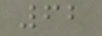62
